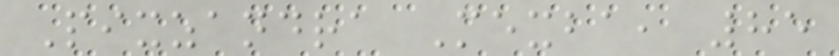Pixzandra Mexba, 85
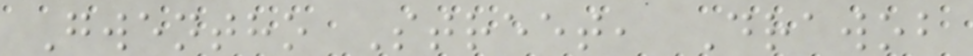Gwentho Street, Drawob
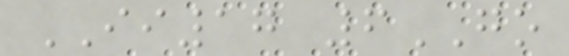II17 6GO
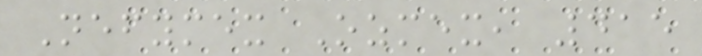Nefymex Ozmex, 415
